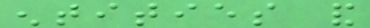entities and
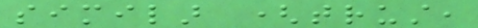similar (trust,
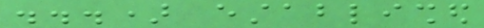...) established
